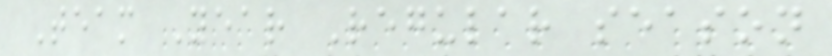Team Year Regular season
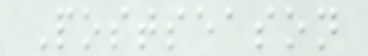Postseason
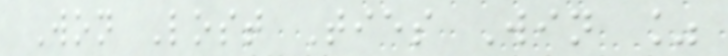Won Lost Ties Win %
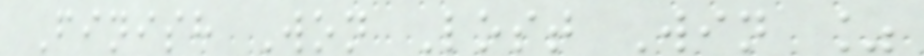Finish Won Lost Win %
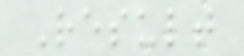Result
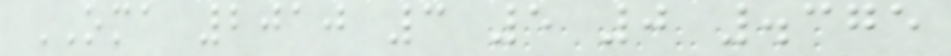OMA 2010 3 5 0 .375
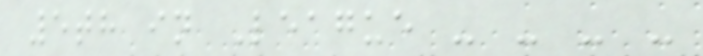5th in League - - - -
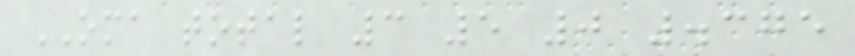OMA total 3 5 0 .375
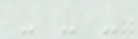- - -
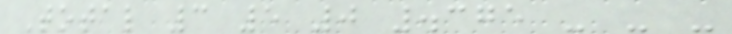Total 3 5 0 .375 - - -
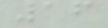16
